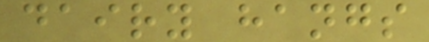dairy hangs
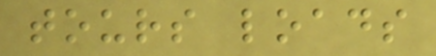tours loads
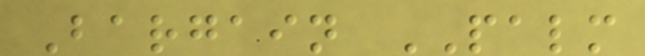Bargain PALM
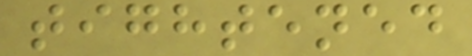tightened
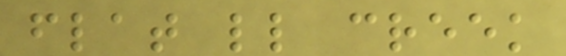flat ll creek
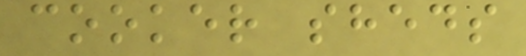cooker sheds
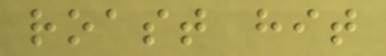roast hit
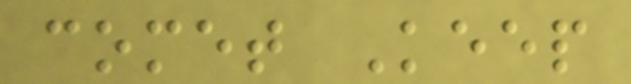comet Keep
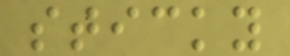sticky
